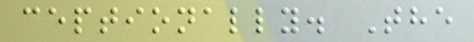ceptionally. The
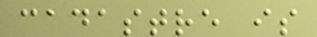cadastre is
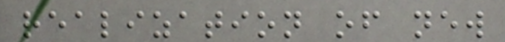realization of new
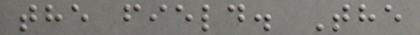the field. The
